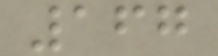167
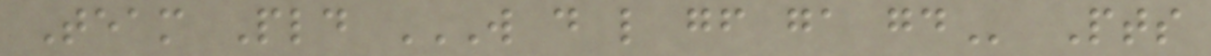Team Pld W D L GF GA GD Pts
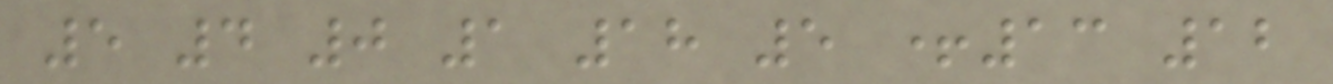5 4 0 1 18 5 +13 12
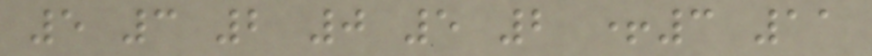5 3 2 0 5 2 +3 11
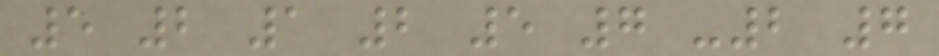5 2 1 2 5 7 -2 7
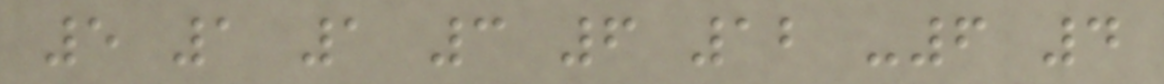5 1 1 3 6 12 -6 4
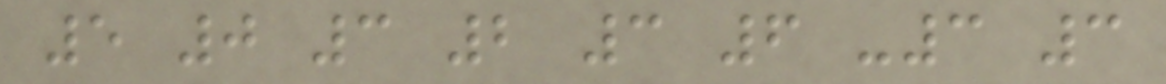5 0 3 2 3 6 -3 3
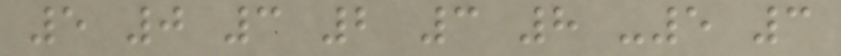5 0 3 2 3 8 -5 3
